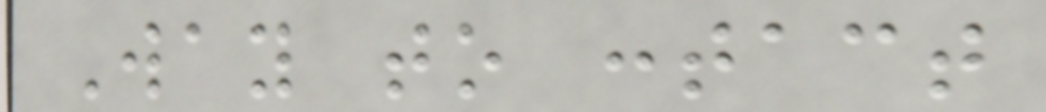Way to contact
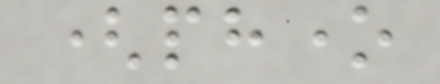(phone
